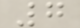7
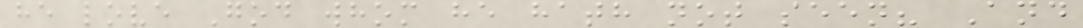he love God whom he hath not seen? And
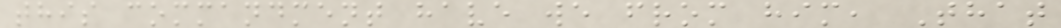this commandment have we from him, That
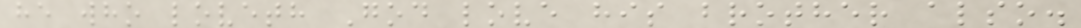he who loveth God love his brother also.
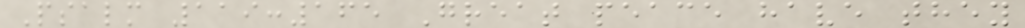Psalm 119:165 Great peace have they
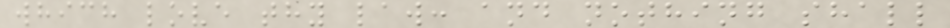which love thy law: and nothing shall
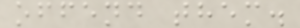offend them.
